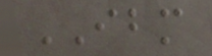IBM
